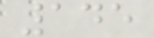145
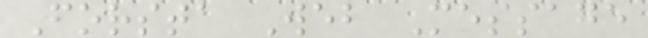Forsta Web Message
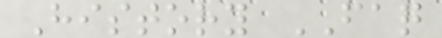History FAQ
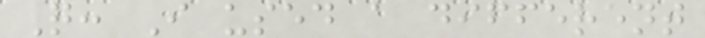Q: I used a different
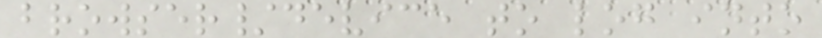browser/device to log into
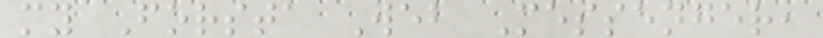my Forsta Web Messenger,
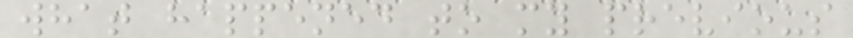what happened to my previous
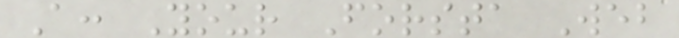A: Your Forsta Web
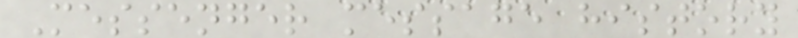Messenger message history
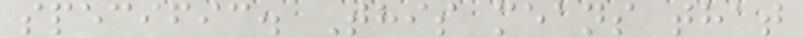specific. This means that
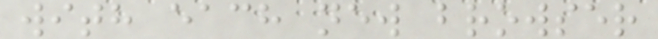with each new browser
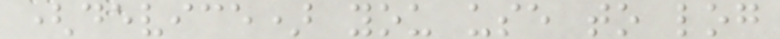(device) you use to log
